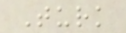Turk
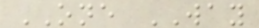ONE WAY
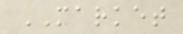MARKET
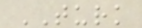TURK
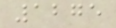1275
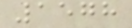1578
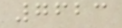7623
